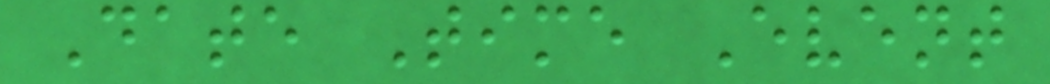Date Time Event
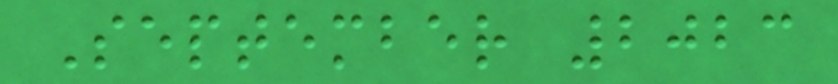September 2023
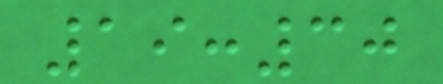19:30
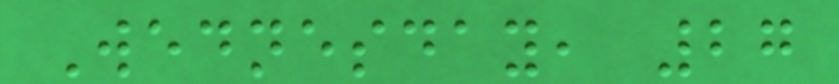Wednesday, 27
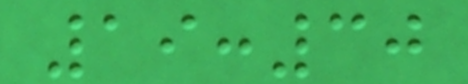19:30
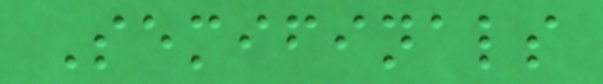Semifinals
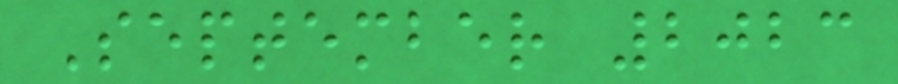September 2023
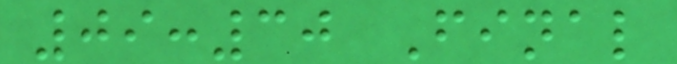09:30 Final
